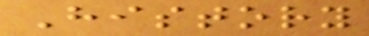History
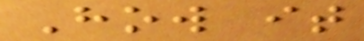How it
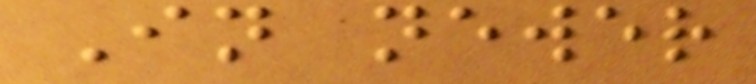In newer
